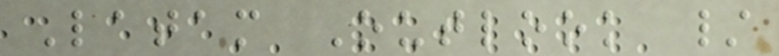Latam Outlook /
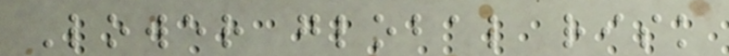Lower global risk
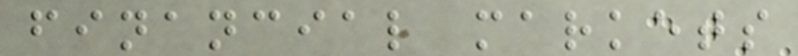financial markets
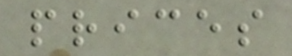prices
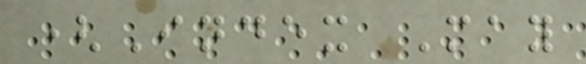(Index May
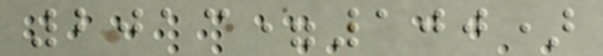2013=100)
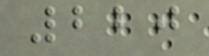220
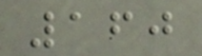160
